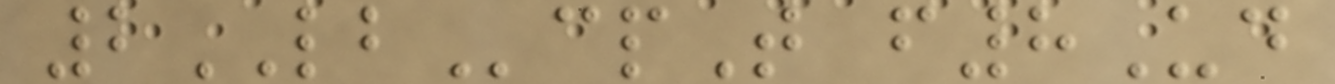2LBcpT f8Ud
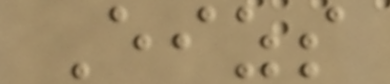Eizs
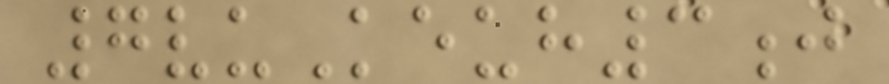7vuKeuh3j
